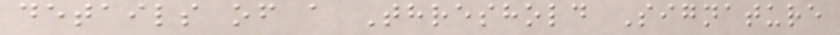details of a Threshold Signature
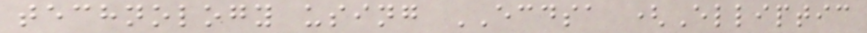technology using ECDSA (Elliptic
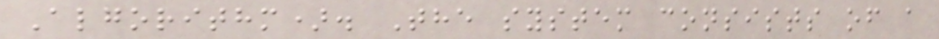Algorithm). The system consists of a
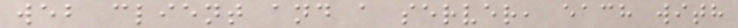web client and a server, each with
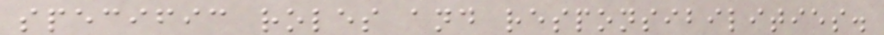specific roles and responsibilities.
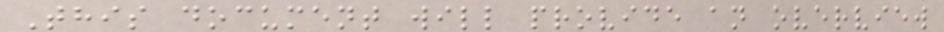This document will provide an overview
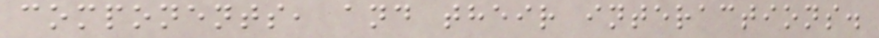components, and their interactions.
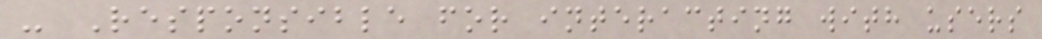- Responsible for interacting with users
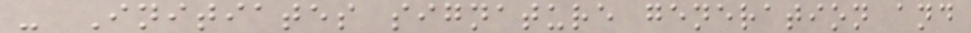- Initiates signature generation and
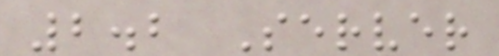2.2 Server
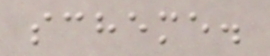scheme.
